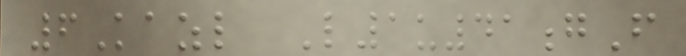6Kazl L1u41gF
